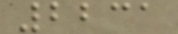2231
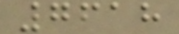7618
